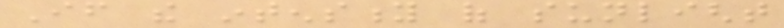If the intensity of sunlight
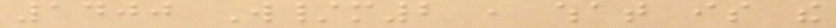1400 W/m2 , what is the
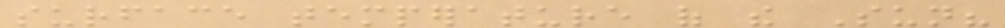surface temperature of the Sun?
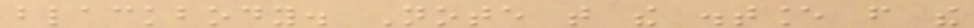blackbody. Note that the distance from the
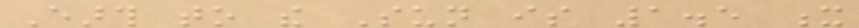Earth to the Sun is 1.5 x
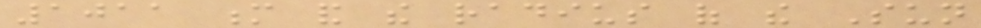1011 m and the radius of the Sun
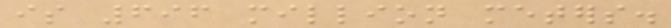is 696 million meters.
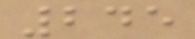245
